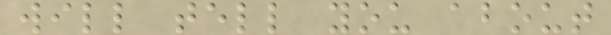will tell you about
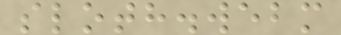sloth.webm
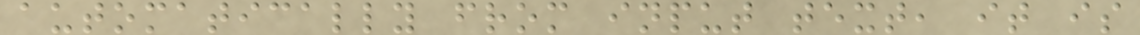automatically from input text, it is
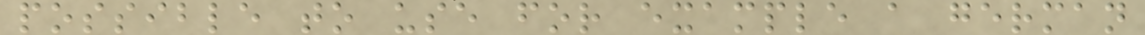possible to use for example a german
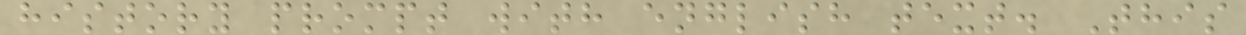history prompt with english text. This
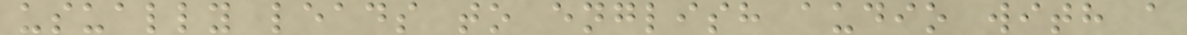usually leads to english audio with a
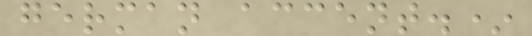german accent.*
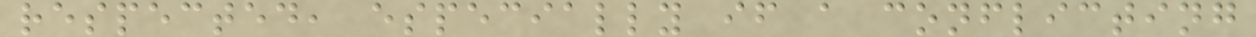respected, especially if a conflicting
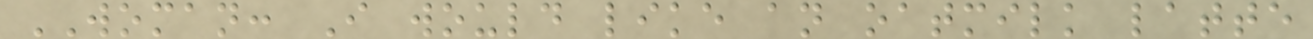WOMAN: I would like an oatmilk latte
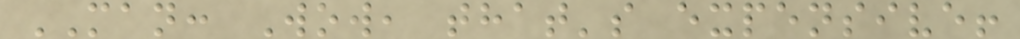MAN: Wow, that's expensive!
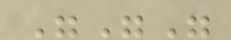"""
